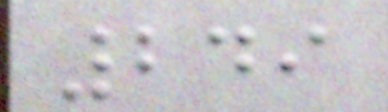249
